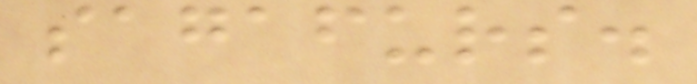sagafurs.
